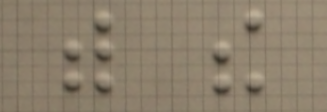with the
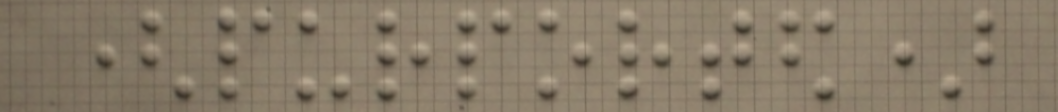(purported)
